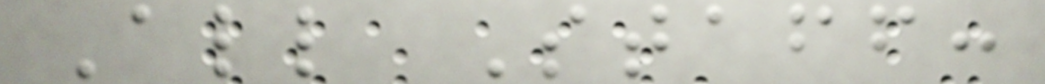All Staff:
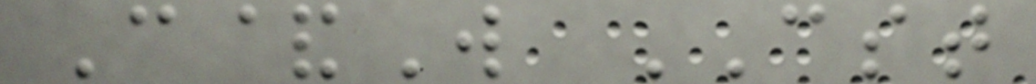C&W CST
